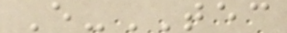E-TEC
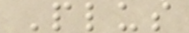Plus
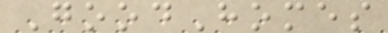GoodHomes
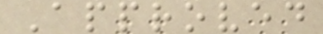Approved
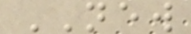NEW
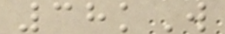38kW
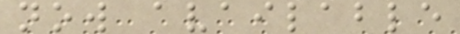now available
